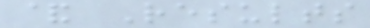& Results
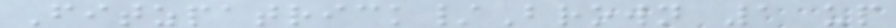Fitzpatrick/Brown 1 up
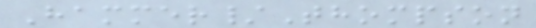Hammer/Thompson
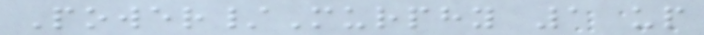Power/Murphy 1 up
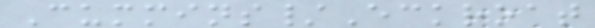Cummins/Eckroat
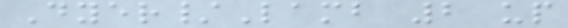Dyer/Lamb 2 up
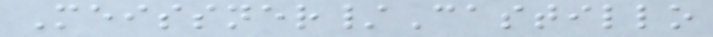Meissner/Castillo
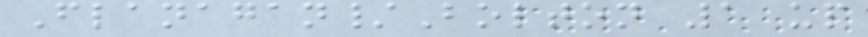Flanagan/Bolton 1 up
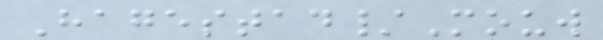Hagestad/Mouw
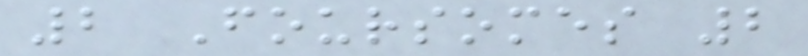2 Foursomes 2
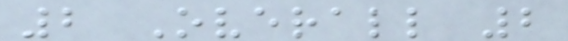2 Overall 2
